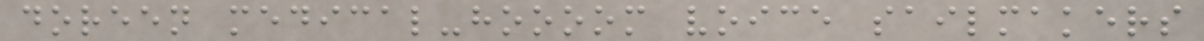doreen medical-hoooom voice sailmakers
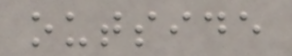outside
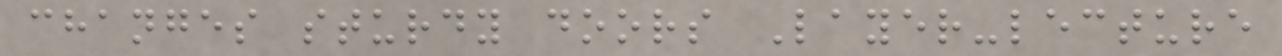changes sturdy doors Layer-lecture
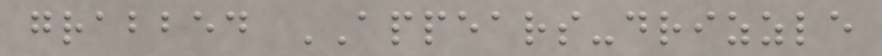grabbed APPEARS-drizzle
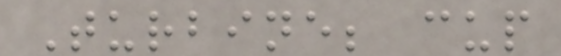Turbine; cup
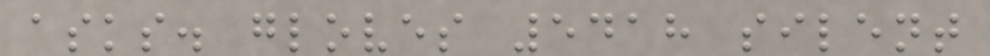asks. gloves 5418 silent
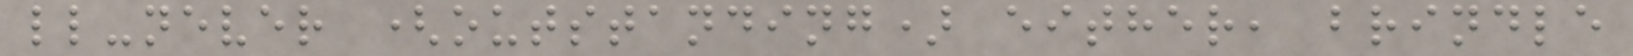ll-never (outstanding) either, brindle
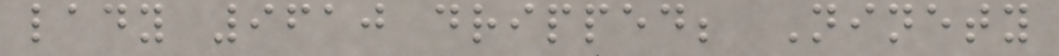lady 9610 dripped; Ninety
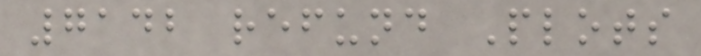7142 refund Plots
